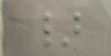}
